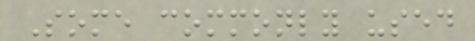Some commonly used
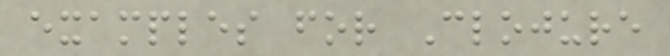examples for Clojure
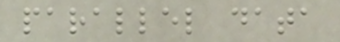parallel data
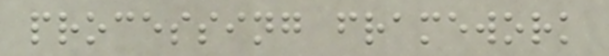processing framework
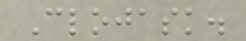Clojask.
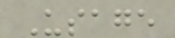Usage
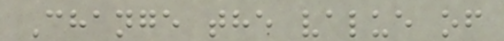Change the value of
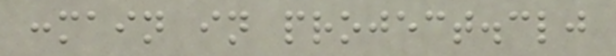:main in project.clj
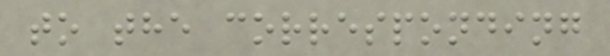to the corresponding
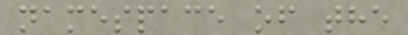namespace of the
